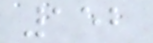152
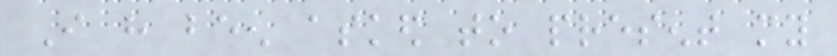I have been asked to present my
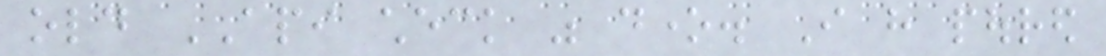old API check was done. I have poured
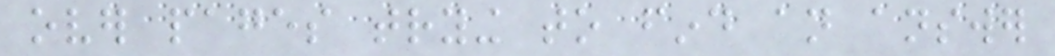over pages trying to find an answer
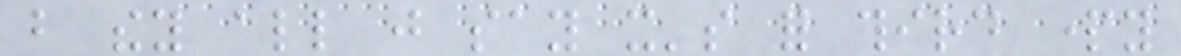but they all just say it's for third party
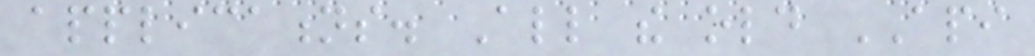applications. All the old API
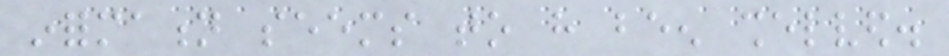information seems to have been shelved.
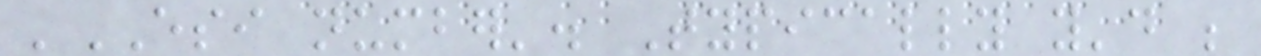'ESI number'. Typically you'd be
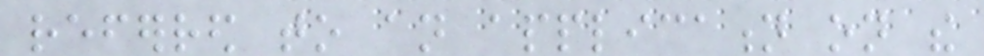referred to an application on the
